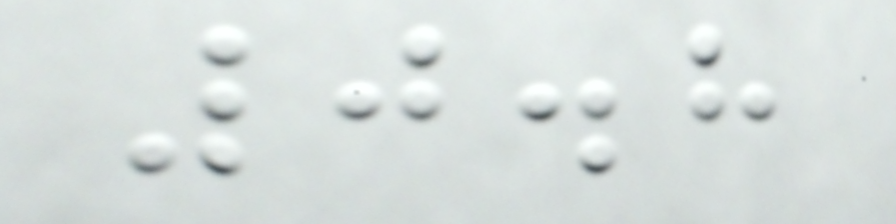0.8
